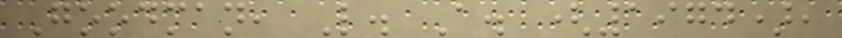Goodman, L. A. (1974),
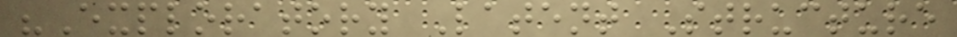"Exploratory Latent Structure
